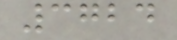3724
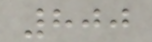800
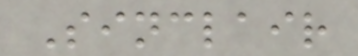Sinclair
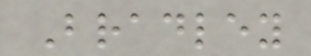Bradley
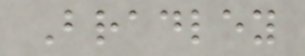Bradley
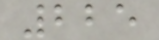225
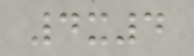4x4
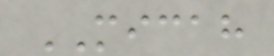MICAH
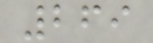269
